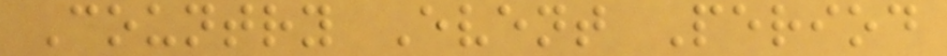Country Event Period
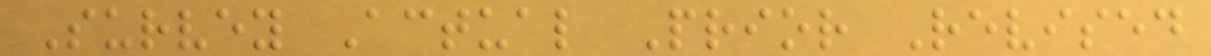Survey Actual Prior Revised
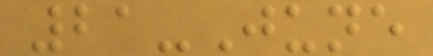21-June
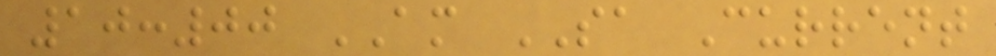10:00 AM SA Current
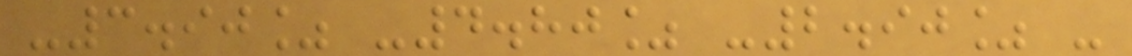-3.90% -4.80% -2.90% -
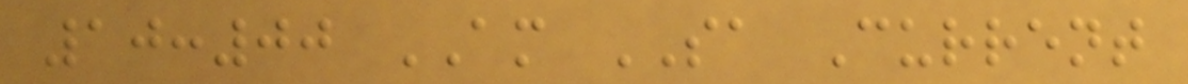10:00 AM SA Current
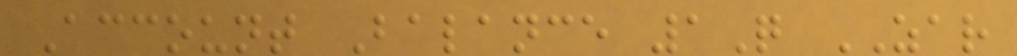Account Balance 1Q ZAR
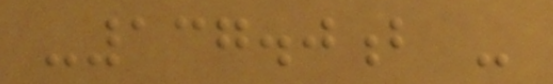-137.0b -
